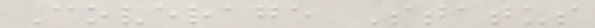Coverage Status
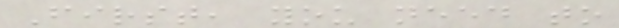First, you need to
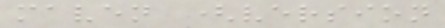maven (version
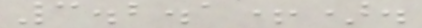3.2.1+).
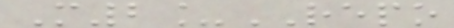M2_REPO
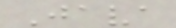Java
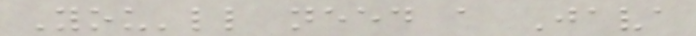You'll need a Java
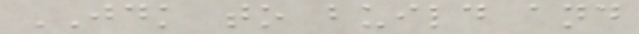JDK to build and
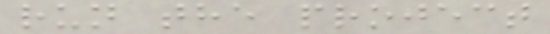run the project
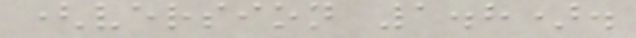(version 1.8).
